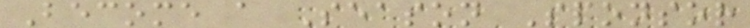Become a Season Sponsor
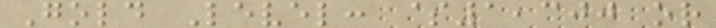Gold Level: $1,300 or
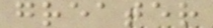greater
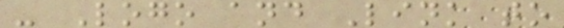- Logo and Link to
